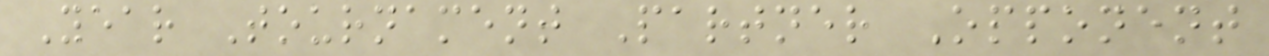Year Tournament Partner Opponent
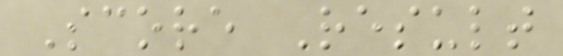Score Result
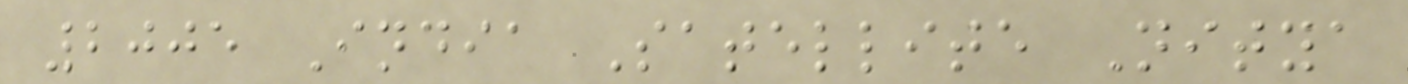2005 India Satellite Nitya
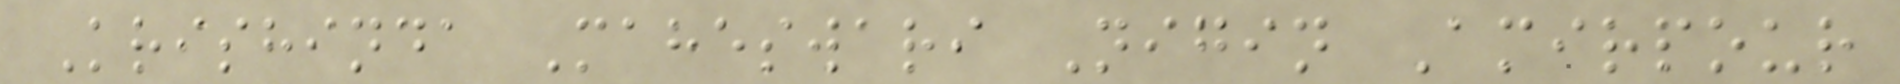Krishinda Maheswari Nigin Amirpour
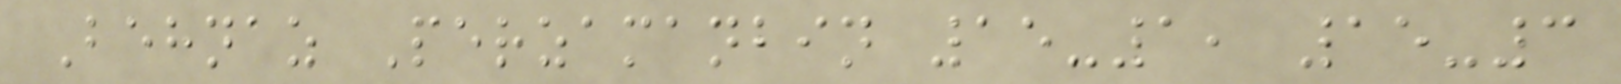Behnaz Perzamanbin 15-1, 15-3
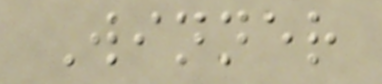Winner
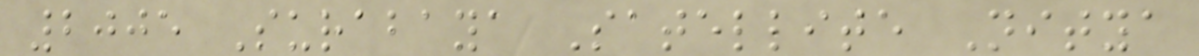2005 Surabaya Satellite Nitya
